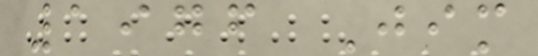1976 Jim
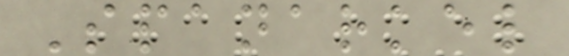Spanarkel
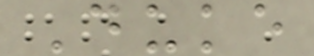Duke
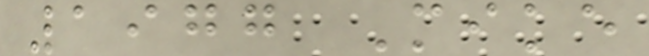1977 Mike
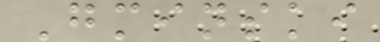Gminski
